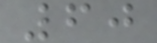60
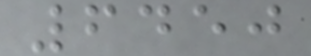6450
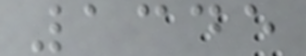1345
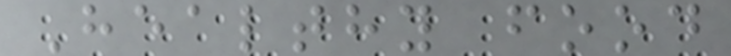Healthy food
